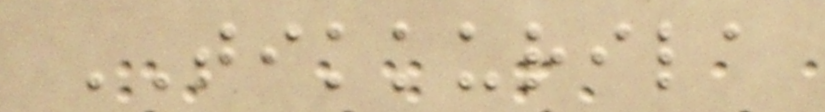TIKKURILA
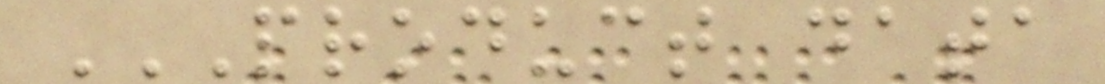PRODUCT DATA
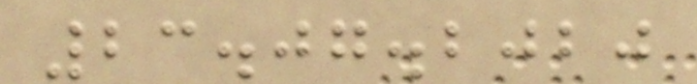23.07.2020
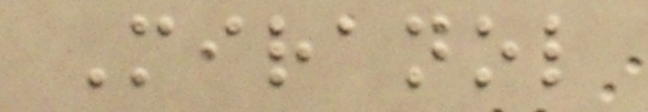Miranol
